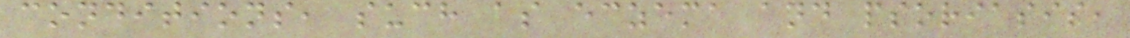conditions, such as eczema and psoriasis,
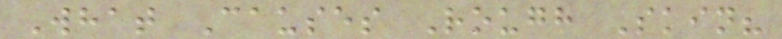What Causes Rough Skin?
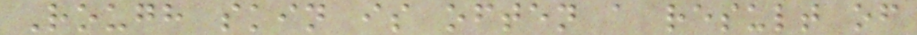Rough skin is often a result of
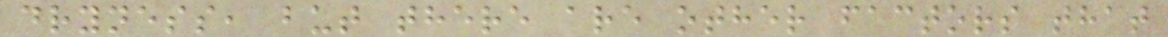dryness, but there are other factors that
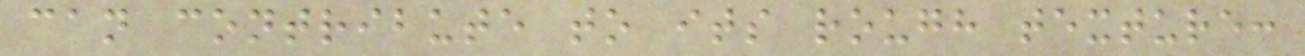can contribute to its rough texture:
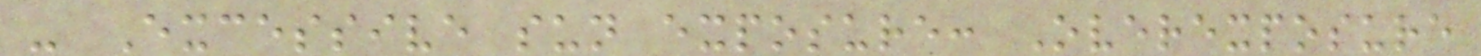- Excessive sun exposure: Overexposure
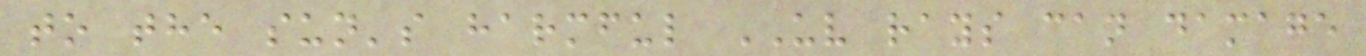to the sun's harmful UV rays can damage
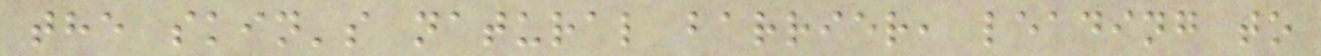the skin's natural barrier, leading to
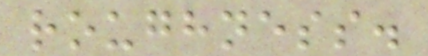roughness.
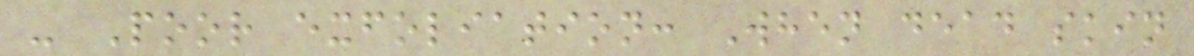- Poor exfoliation: When dead skin
